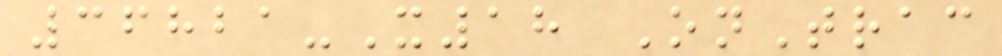36821-X18 OnTrac
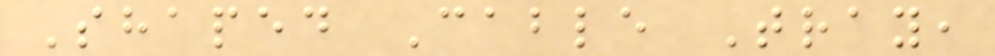Shaped Cable Tray,
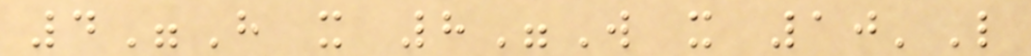4"H x 8"W x 10'L
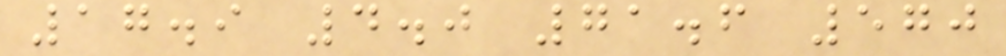17.9 4.0 71.6 570
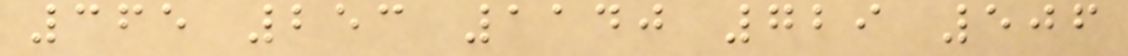365 253 1140 729 506
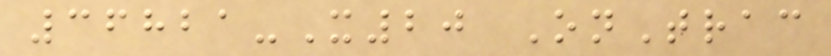36821-X20 OnTrac
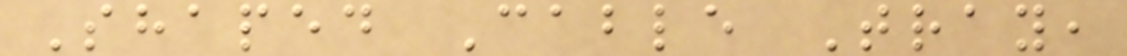Shaped Cable Tray,
